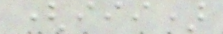(iii)
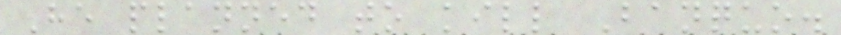He planned to kill Banquo.
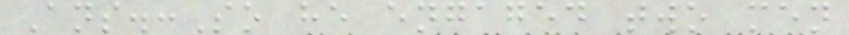Ans.:So he engaged two men
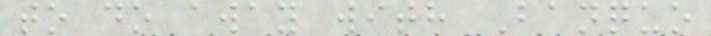to do away with Banquo
